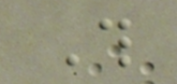This
